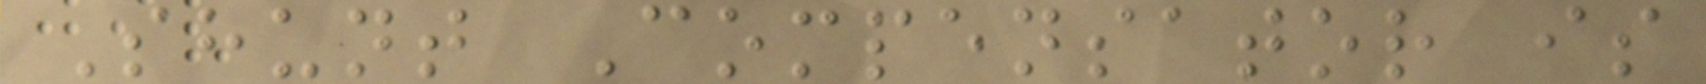Shunt Compensator is
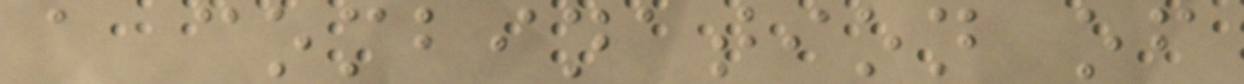a combination of
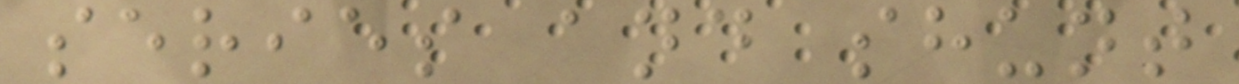series and shunt
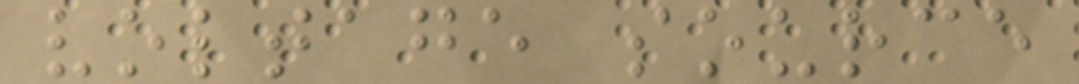voltage source
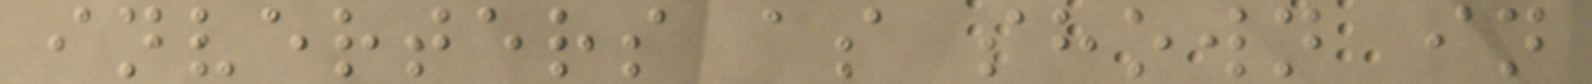inverters as shown in
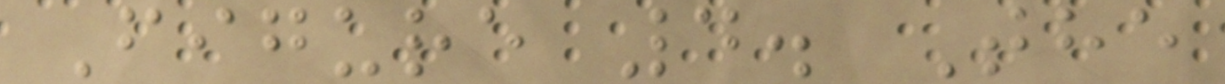Figure 4. The
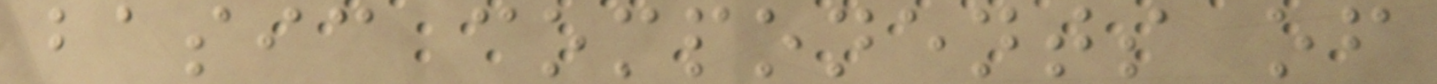basic components of
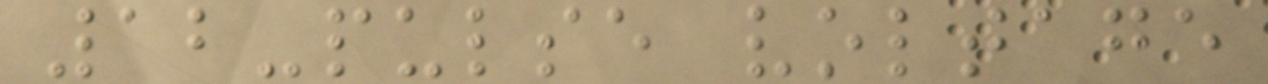12-pulse voltage
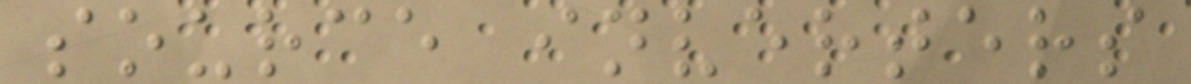source inverters
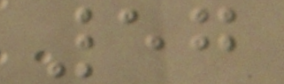57
